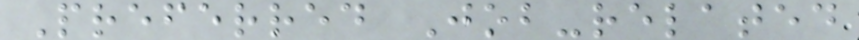Preferred Job-related
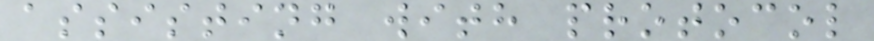assisting with protocol
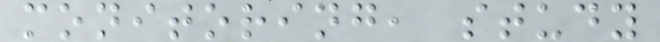monitoring, study
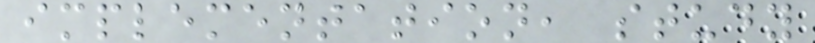implementation, study
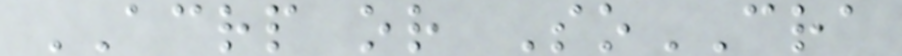ACRP or SoCRA
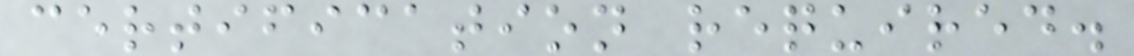certification required.
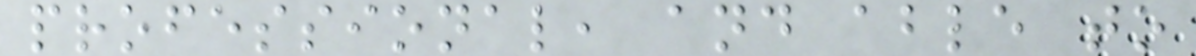professional, and able to
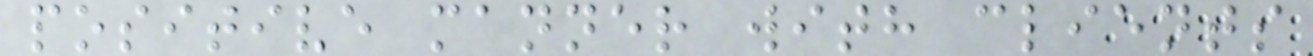positive manner with clients
